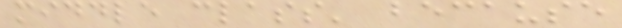middle class' because
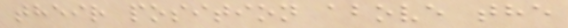their position above the
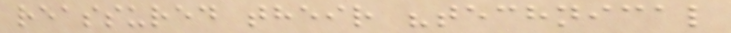reassured their "technical
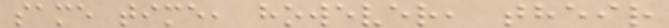same time, however, their
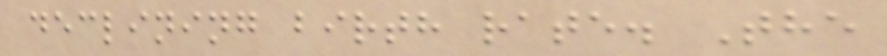declining birth rate. The
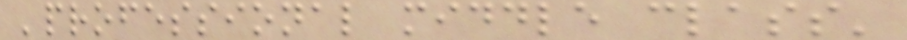'professional middle class'
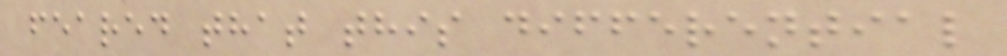feared that this differential
